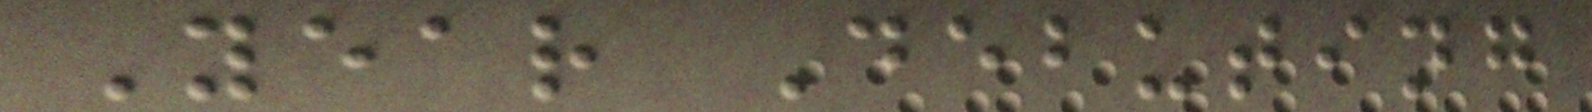Year Debuting
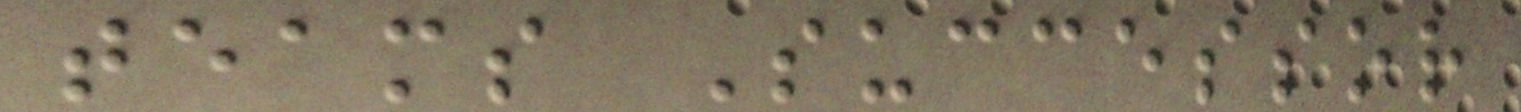teams Successor
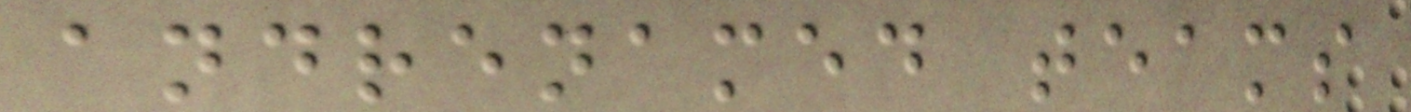andrenamed teams
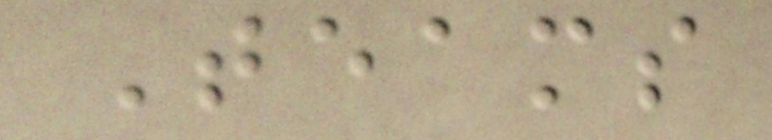Teams
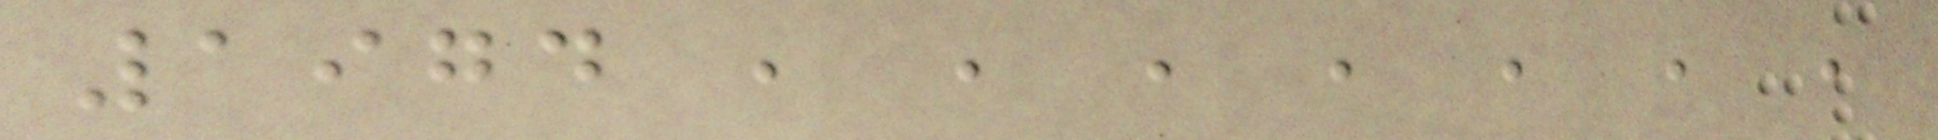1974 , , , , , , ,
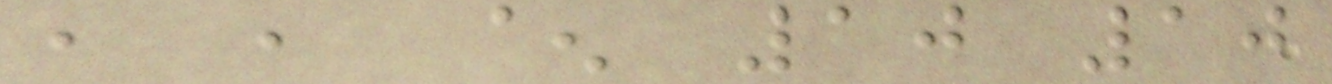, , ^ 10 10
